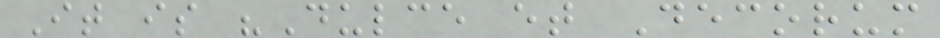It is "Dulce et Decorum
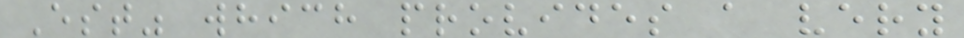Est" which provides a very
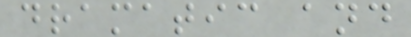dramatic and
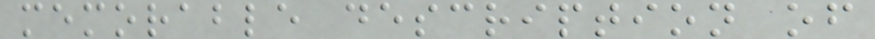memorable description of
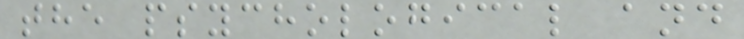the psychological and
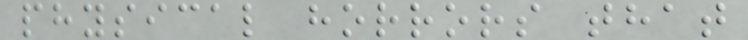physical horrors that
